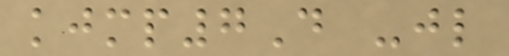kjmp7D -jl
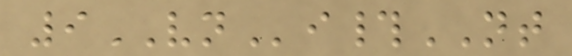9VNi#NT
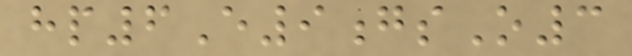hp6E9gsO3
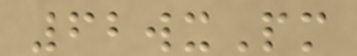62wxPm
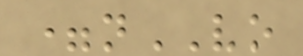=nVO
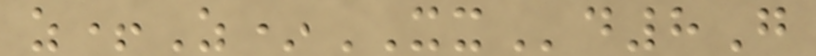z+Z*XXd8G
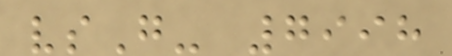vsG- 7998
